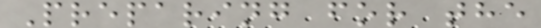Preparing for the
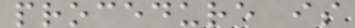procedure is
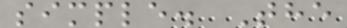simple. The
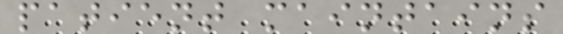patient maintains
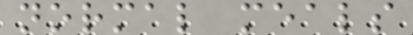normal meals
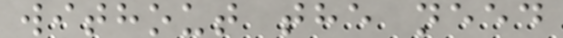without the need
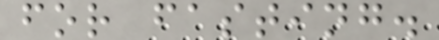for fasting.
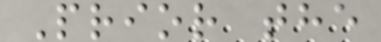Prior the
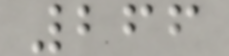266
